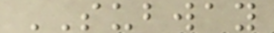SUBWAY
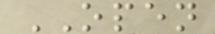OPEN
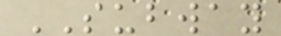SUBWAY
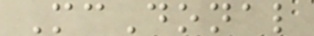McDonal
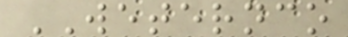WETERNCO
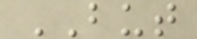BUT
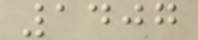1407
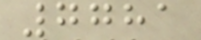7781
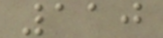110
